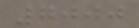7000
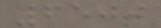6500
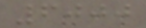6000
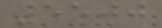5500
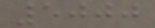5000
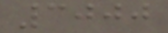3000
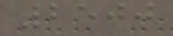2500
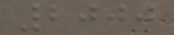2000
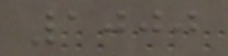1000
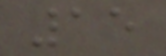15
